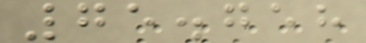75.758
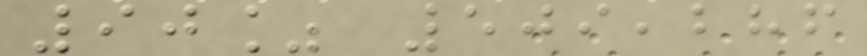90% 509,286
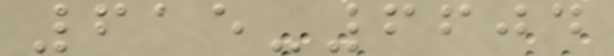615-6604
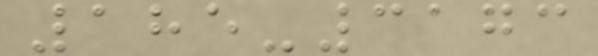185-3173
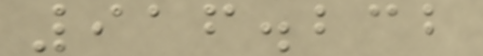916.232
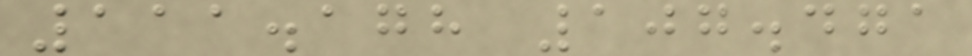111.178 107.471
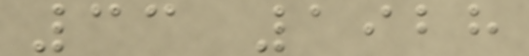33 1928
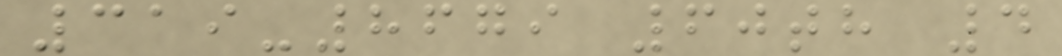319-8679 60th 4
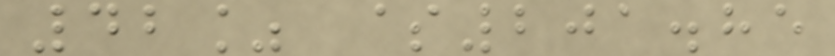42% $201.85
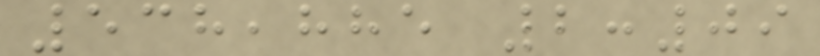538,885 2:09
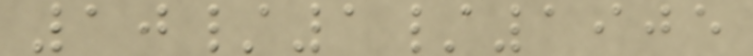10/1/1905
